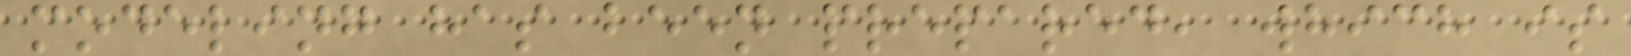modeling has been prepared, which is
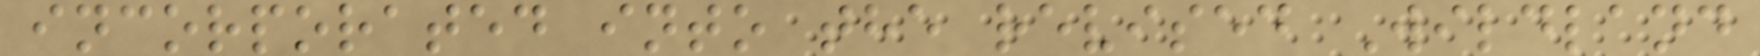incorporated into the revised Wildland
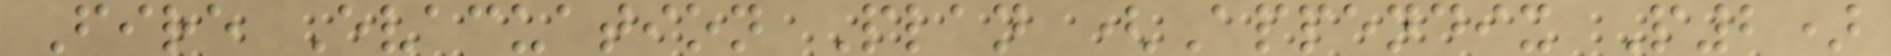Fire Evacuation Plan (Appendix P2)
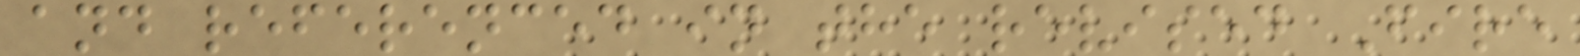and referenced in the revised Fire
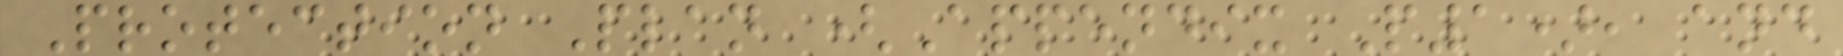Protection Plan (Appendix P1), and
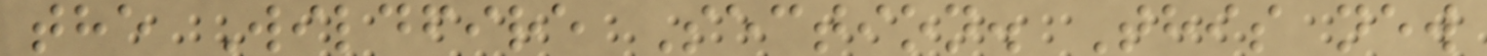the Wildfire Section. This new
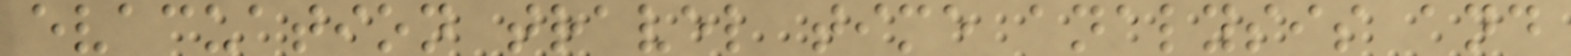evacuation travel time analysis and
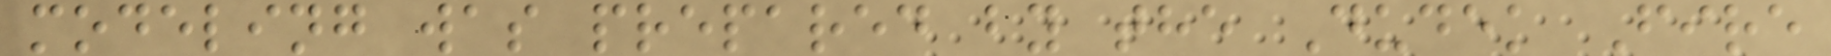modeling was prepared by the Dudek Fire
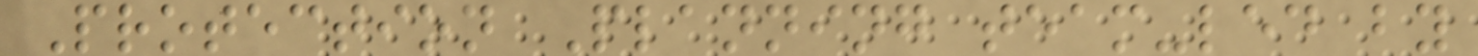Protection Planning team-led by
